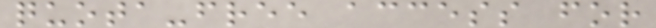quota-free access for
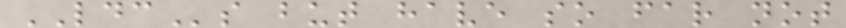LDCs but have so far not
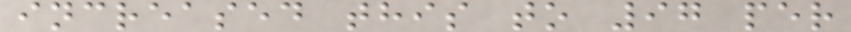increased this to 97 per
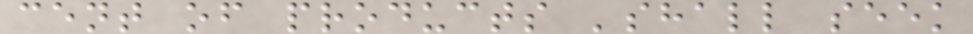cent of products 'shall seek
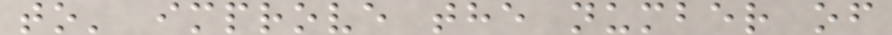to' improve the number of
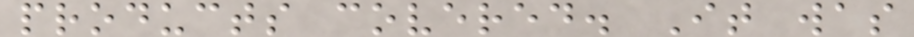products covered. It was
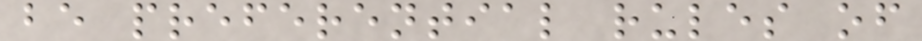be preferential rules of
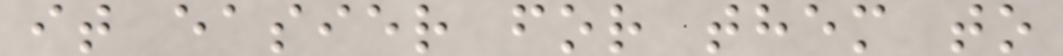it easier for them to
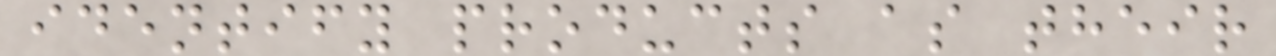identify products as their
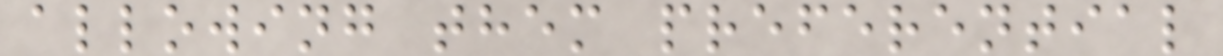allowing them preferential
